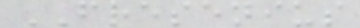FRESENIUS
